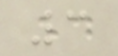3
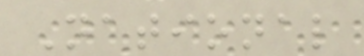National
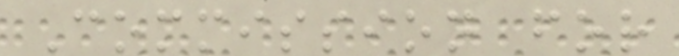Commission for
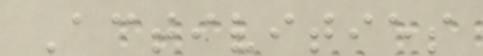Activities
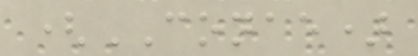(CONAE)
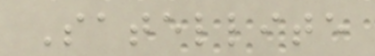Satellite
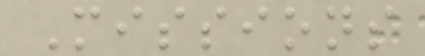Missions
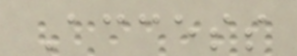Access
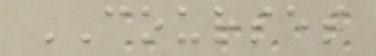COURSES
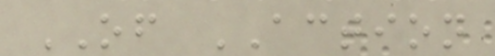OF ACTION
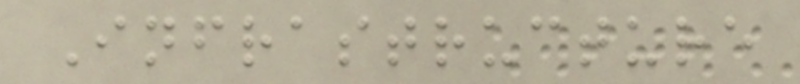Infrastructure
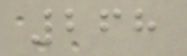268
